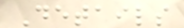Details
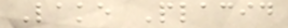Lake Placid
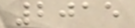2015
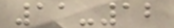11-12
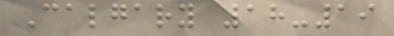Calgary 18-19
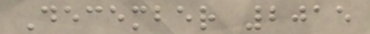December 2015
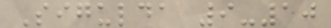Sigulda 9-10
